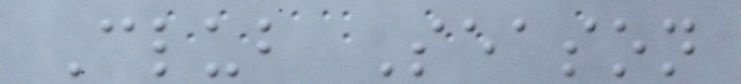Club Season
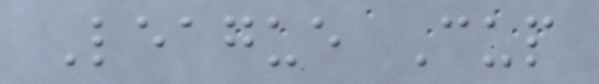League Cup
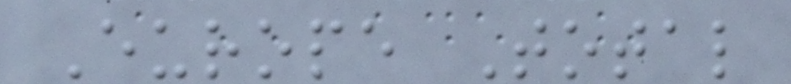Europe Total
